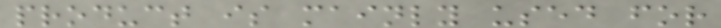product is mainly used for
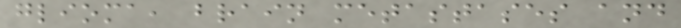glioma, brain metastases and
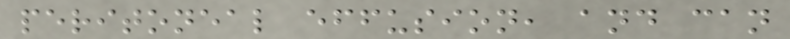peritoneal effusion, and can
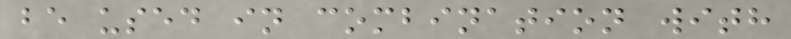be used in combination with
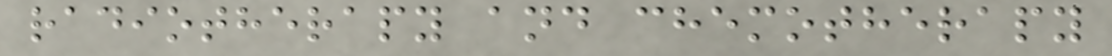radiotherapy and chemotherapy
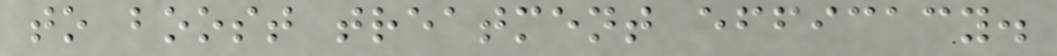to boost treatment efficacy.
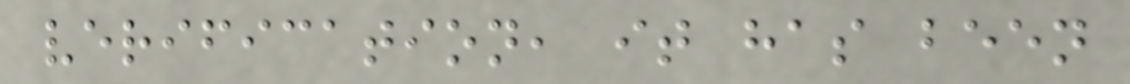verification, it has been
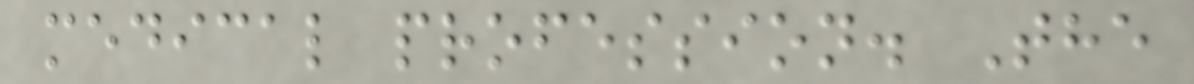medical profession. The
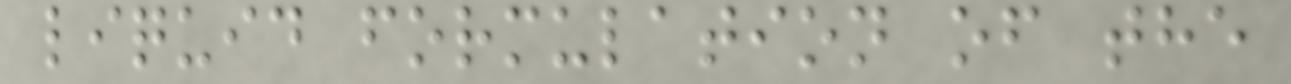liquid formulation of the
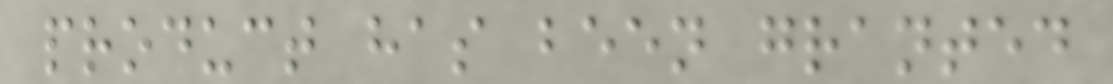product has been granted
